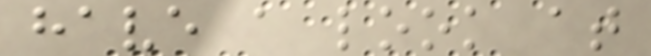have a look at
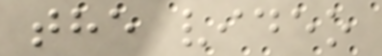the video
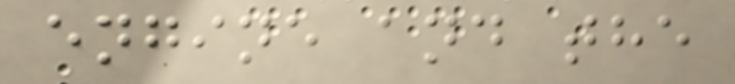engine and the
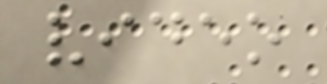video
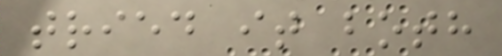tried it both
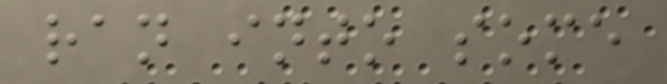ran into some
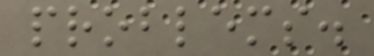problems.
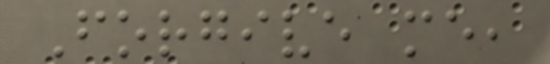Forgive me,
